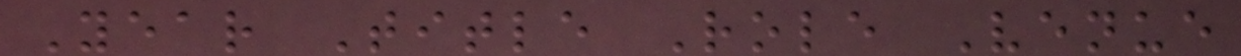Year Title Role Venue
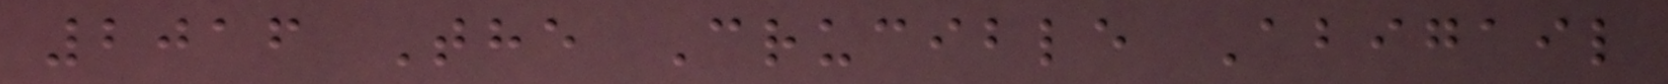2016 The Crucible Abigail
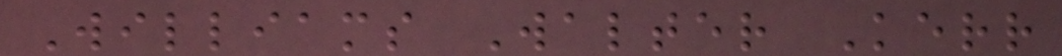Williams Walter Kerr
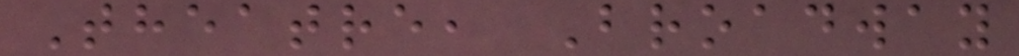Theatre, Broadway
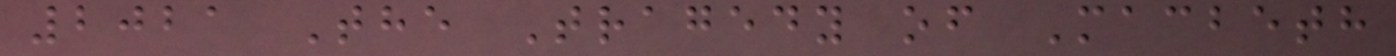2021 The Tragedy of Macbeth
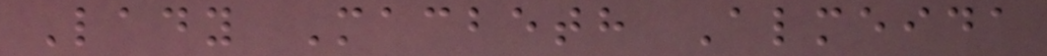Lady Macbeth Almeida
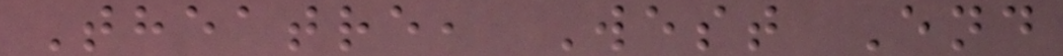Theatre, West End
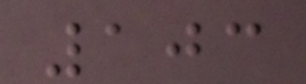103
